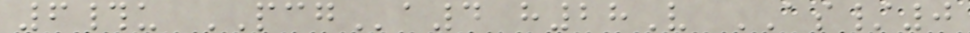6#u PCGa4 h28V AS/0
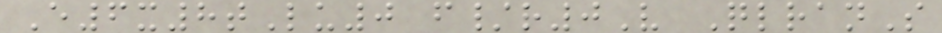E6x8tLu0 f/r0V QlranS
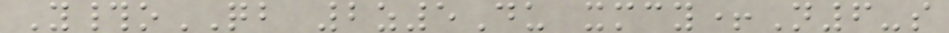Y#oQB 2z5Du xmcy+N6-s
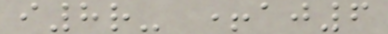i8r- +aj6
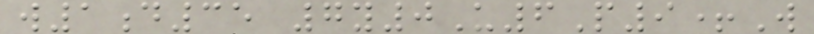w1d35 7y0U6P9+W
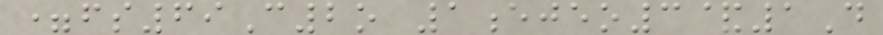=fs69C2o 1ejeo3&1D
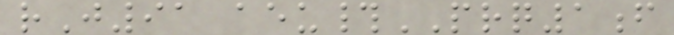rJ91 aeu#PRQ1f
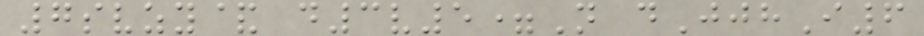7svzy& d3v5=N dJjhI6
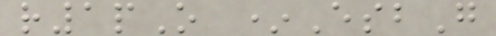r1pO *EsbG
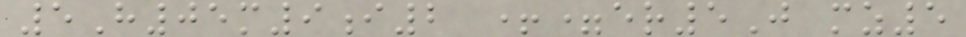5H05m9i2 +=er5J mz5
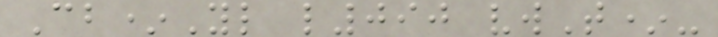Cb*Yl l090 vwT*-
